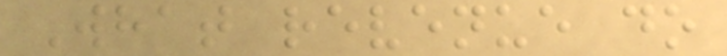What revenue do
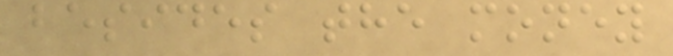besides the money
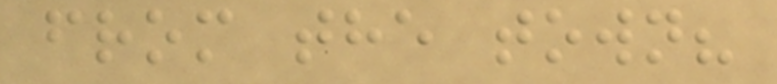from the town?
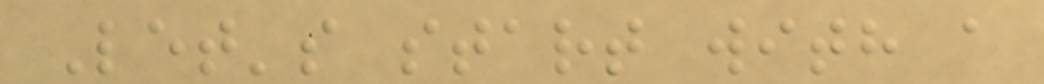Let's start with a
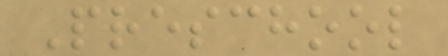Preschool
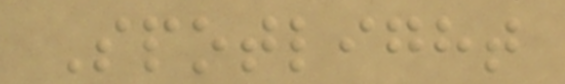Spotlight
